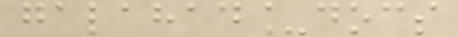galahad_docs
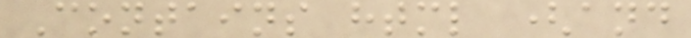Contains html (and
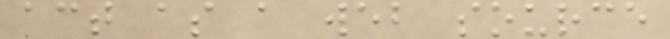act as a web source
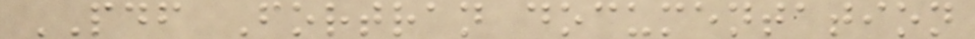PDF Fortran documentation
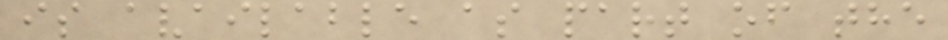is available as part of the
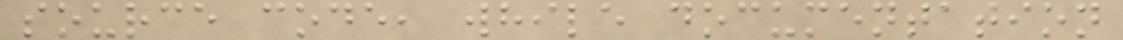source code, while documentation
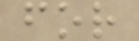for
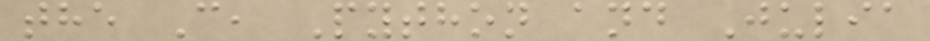the C, Python and Julia
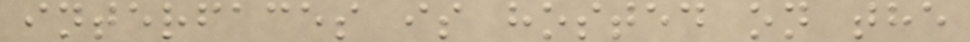interfaces is hosted on the
